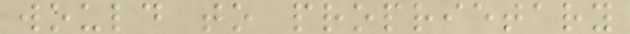would to proprietary
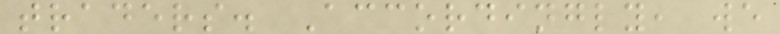traders. Accordingly, we
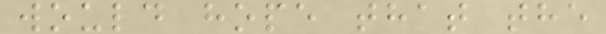would hope that the
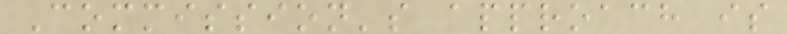Commission's approach is
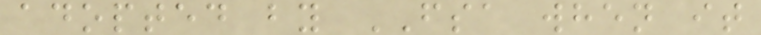adopted by FSA when it
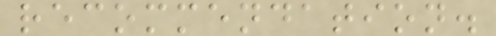recommendation.
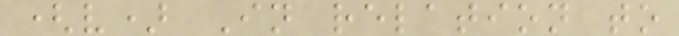(v) In relation to
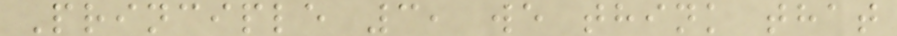Principle 3, we think that
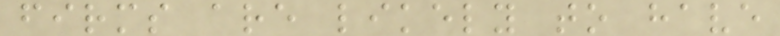firms are likely to have
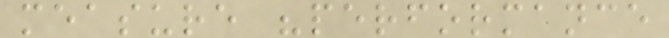measure "performance
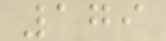179
